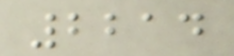2214
